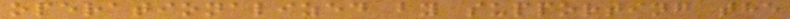operationalized by supporting the
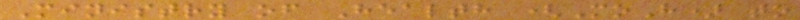Ministry of Health (MoH) to
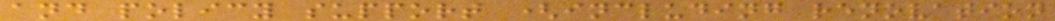and policy support (including renovation
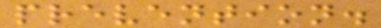prevention.
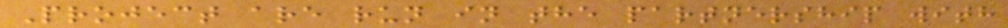Project are run in the partnership with
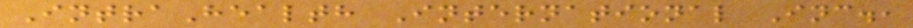IntraHealth International Inc.,
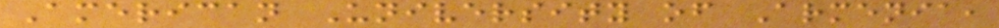American University of Armenia,
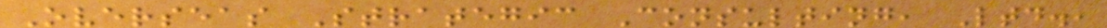Overseas Strategic Consulting, Ltd.,
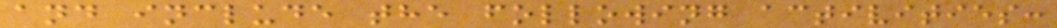and include the following activities:
